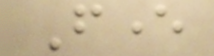Fever
